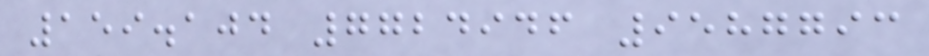159.104 7724946 9587793
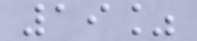19%
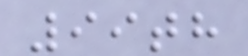99th
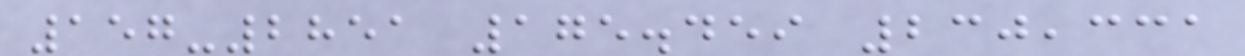157-2851 175.459 230,331
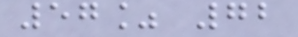57% 72
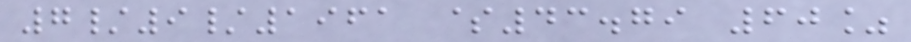7/9/1961 $43.79 60%
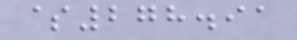$278.91
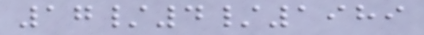17/4/1989
